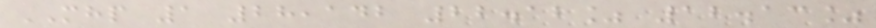MHP 1 28,142 22.12% 12.13%
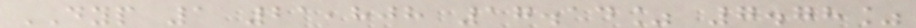DYP 1 21,808 17.14% 7.78%
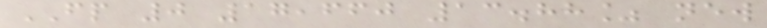FP 0 17,660 13.88% new
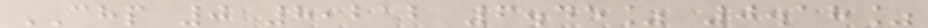CHP 0 8,212 6.45% 0.18%
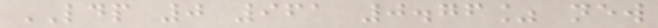LDP 0 961 0.76% new
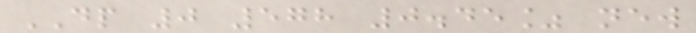DP 0 578 0.45% new
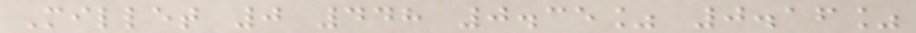Millet 0 448 0.35% 0.16%
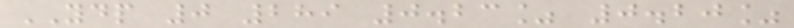YDP 0 289 0.23% 0.20%
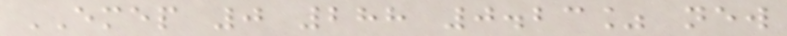EMEP 0 288 0.23% new
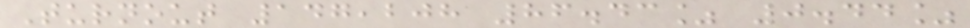Turnout 147,208 86.43% 0.44%
